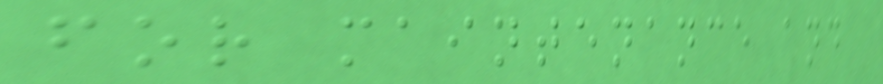for maintenance and
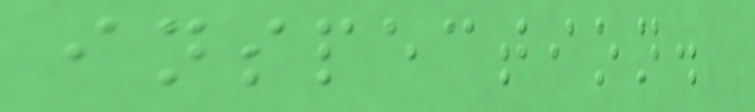inspection.
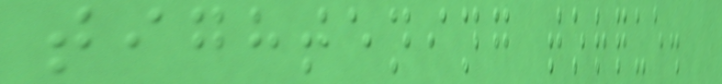tightening torque.
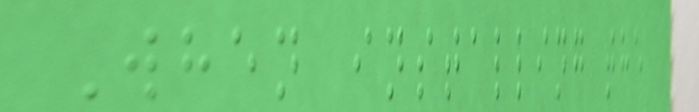When installing the
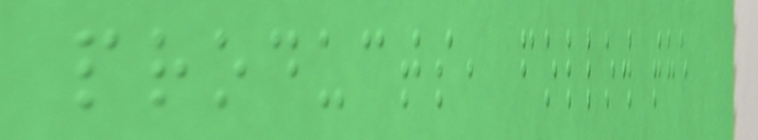products, follow the
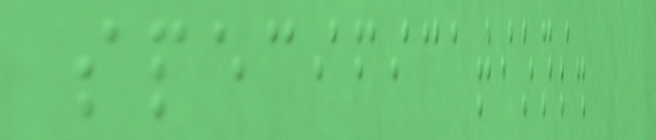specifications.
